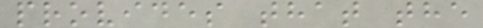provides that the
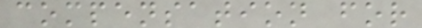compensation for
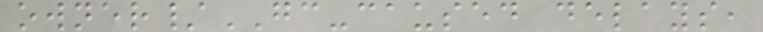owner/GC-caused delays,
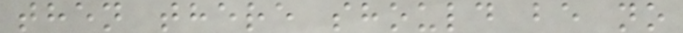then there should be no
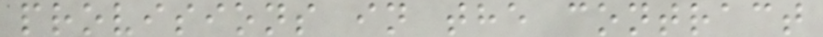provisions in the contract
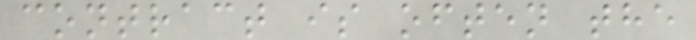contract is often the
